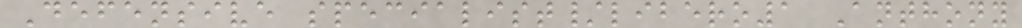Defensive specialist/libero1 Anthony
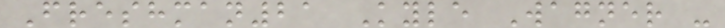Freshman21 Kyle Wagner -
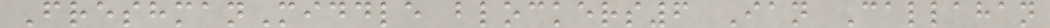FreshmanMiddle blockers6 Ian Callahan
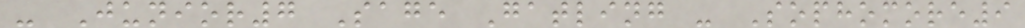- Junior7 Sage Gatling - Sophomore9
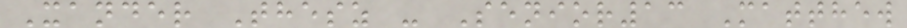Xander Thesz - Senior13 Matthew
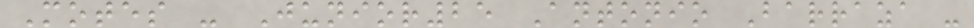Motes - Junior25 Antonio Barraza -
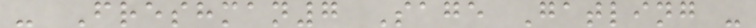- Freshman7 Sage Gatling -
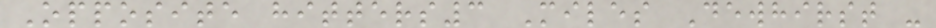Opposite hitters3 Miles Dewhirst -
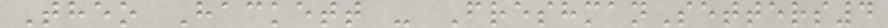Theo Hackett - FreshmanSetters4
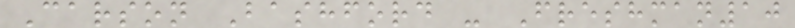Carson Bashford - Freshman10
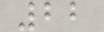22
